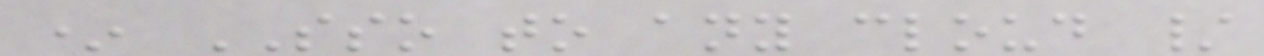* SSO to any cloud /
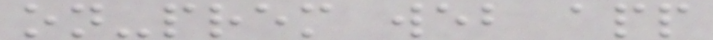on-prem web app
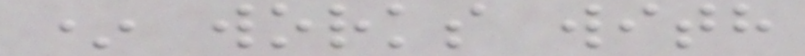* works with
